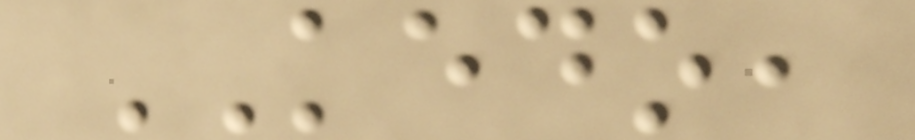KEDO,
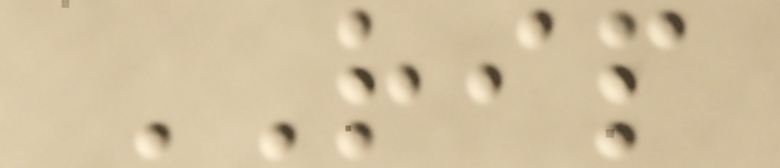RIP
